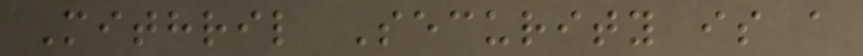Mithril Security is a
